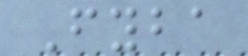Fyba
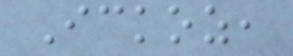Ickoz,
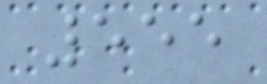555
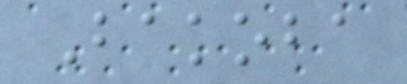Bakoba
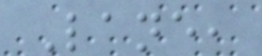Lane,
